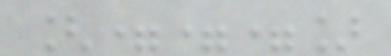[===]
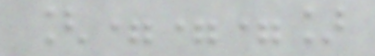[===]
